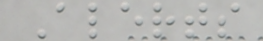Alerts
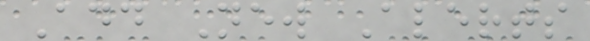Add New Alerts
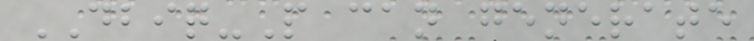DBIQ-P can generate
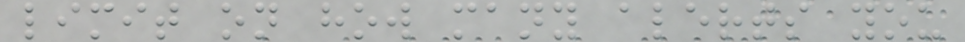limit on how many alerts you
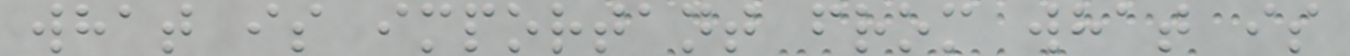what is important from what is
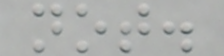not.
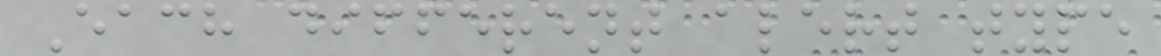Each different alert type
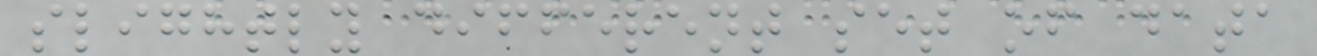slightly different set of data
